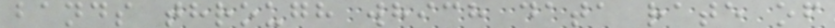bands through which data rate of
